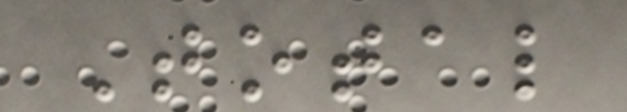Total
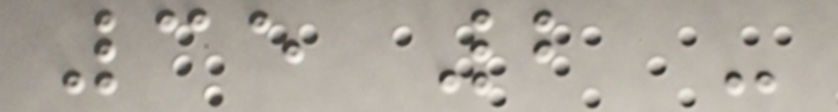35 2 -
